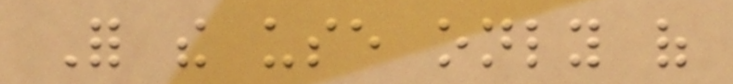For the use only of
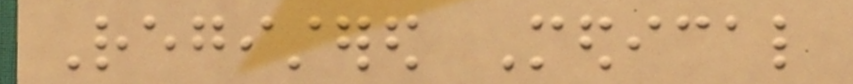Registered Medical
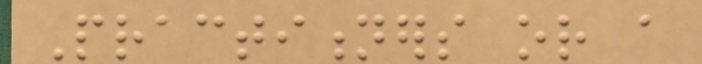Practitioners or a
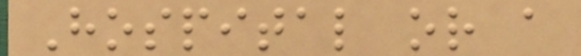Hospital or a
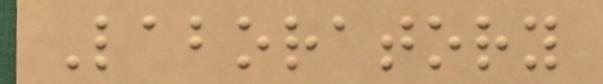Laboratory
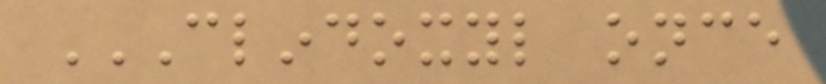CLINDOXYL ONCE
